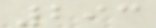293
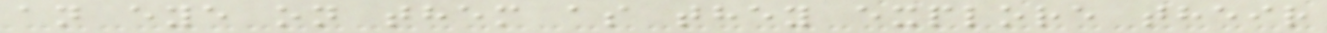an eye on them as they explore their
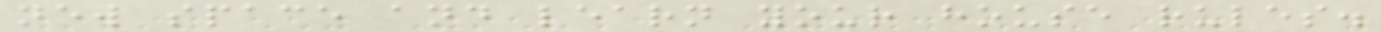new space and learn your house rules.
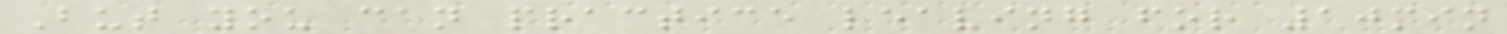But you can practice leaving for 10min
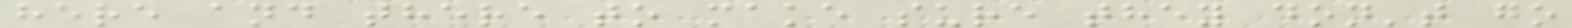here and there to make sure they don't go
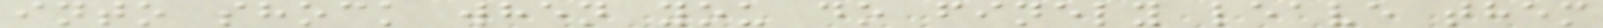into shock when you do finely leave them
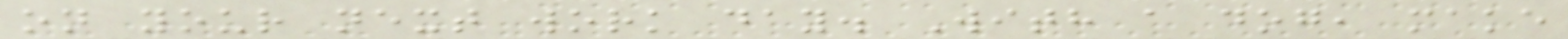on your next work day. With a dog, make
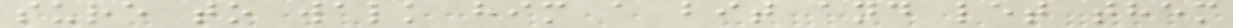sure to walk him a bit and let them
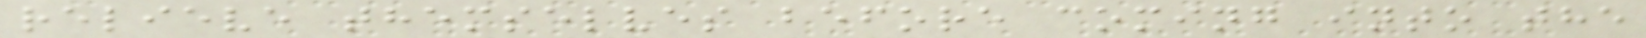relieve themselves before coming into the
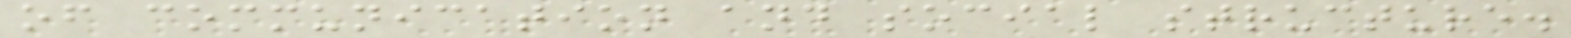of communication and social structure.
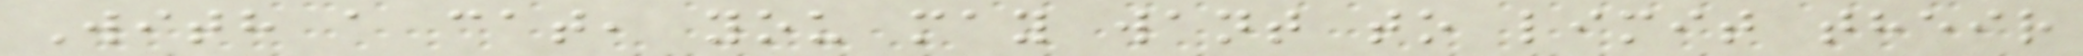With a cat, you may want to limit their
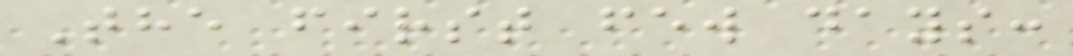The first few days:
